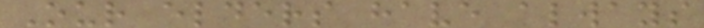Our elders have always
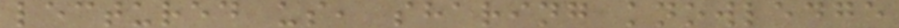lectured us, sharing knowledge
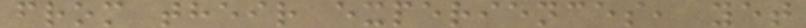from their experiences, yet
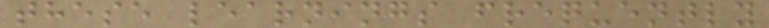these learnings frequently
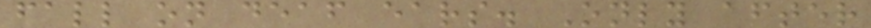fall on deaf ears. Only after
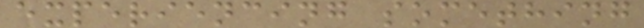experiencing something
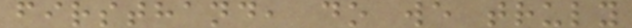firsthand, do we truly
